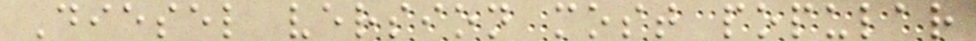Diesel version most popular
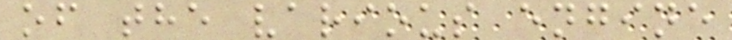of the various engine
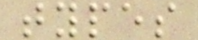types
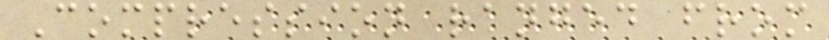Compression ranged from
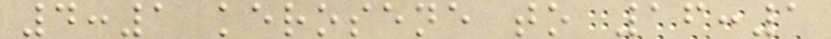4:1 kerosene to 16:1
